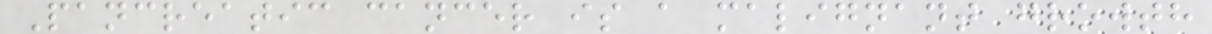Pancreatic cancer is a malignant growth
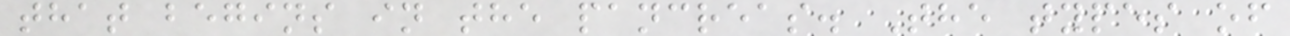that begins in the pancreas. The types of
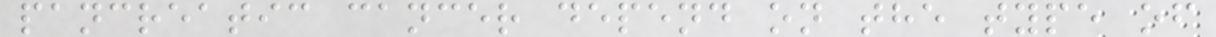pancreatic cancer depend on the type of
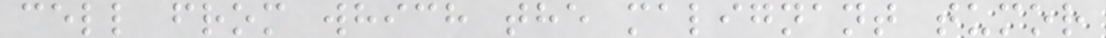cell from which the malignant tumor
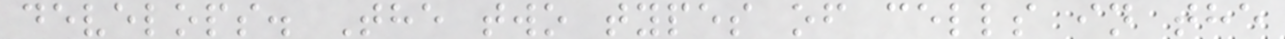develops. The two types of cells in the
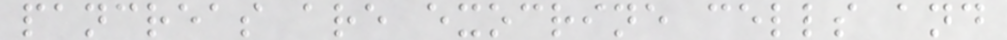pancreas are exocrine cells and
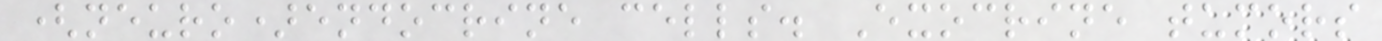(neuro)endocrine cells. Exocrine tumors
